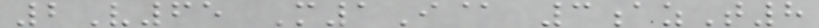2V65 M1I@ 3azT8
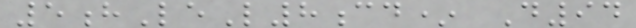5hLeL8cd* D94
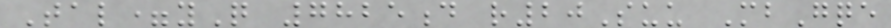Tal=yQ 7825d r20Suu MbGqe
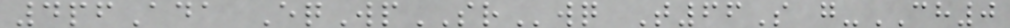4pfAda EqWpSRwq T66S g-CH0
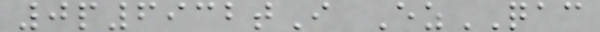0p6932tI EzQAC
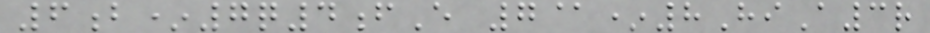6b*7q4fE 7@*8HiA3r
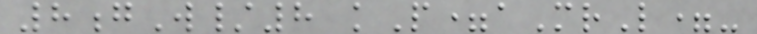8gW/8 kP=aMrL=-
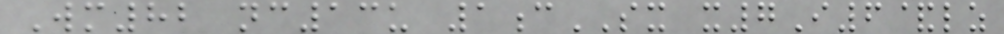Wm82 nc13u 1cSX x7I6&lz
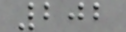202
